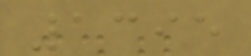1395
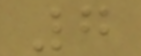7
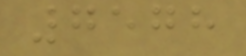7578
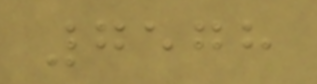7578
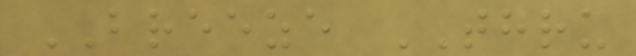BREEZE THRU
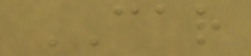CAR
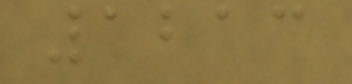1213
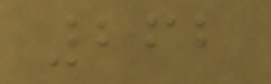262
